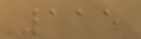115
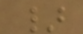}
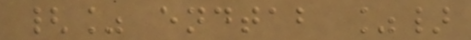{% endtab %}
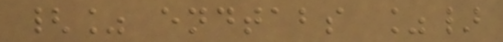{% endtabs %}
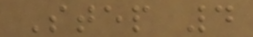Step 4
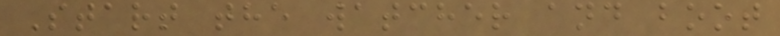Start the watcher and boot
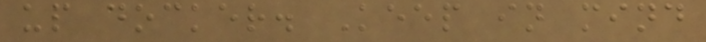up docker. Keep in mind
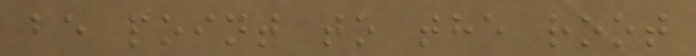be point to the root
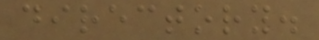directory.
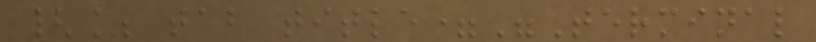{% tab title="Terminal
